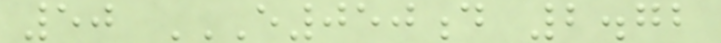50 E050D 2.72
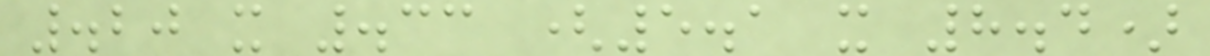.20 x .33 (5.1 x 8.4)
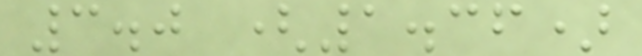3.0 (1.36)
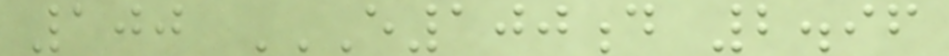100 E100D 2.96
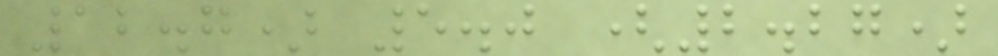12.7) 5.0 (2.27)
